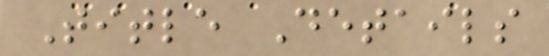Title Details
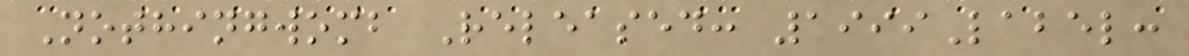Nothingwomb Released: 1999Label:
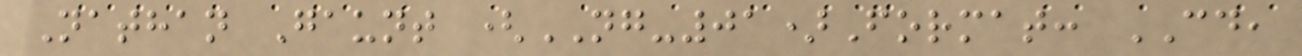Nathan Gaunt (NG-01)Format: CD,
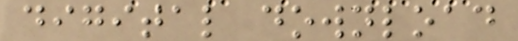digital download
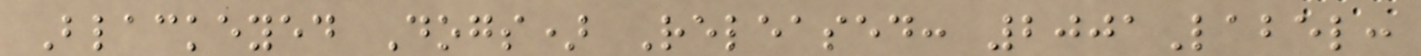Blackeyed Dogs) Released: 2001Label:
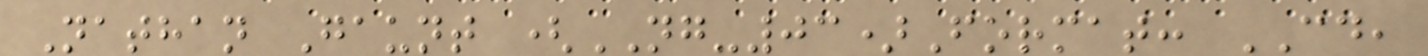Nathan Gaunt (NG-03)Format: CD,
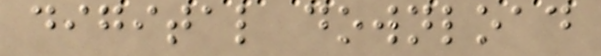digital download
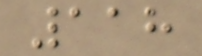118
